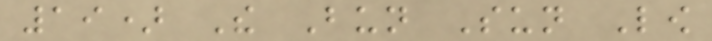19) The Bun Sun Low
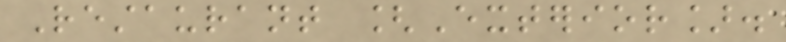Restaurant [Exterior].
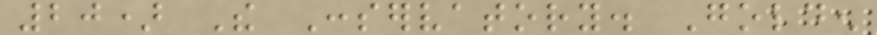20) The Conservatory. Golden
